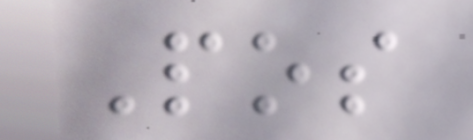Pos
